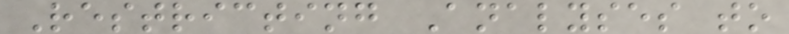Restricting Analyses to
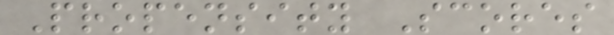Propensity Scores
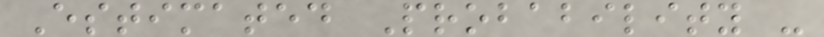Estimated Probability -
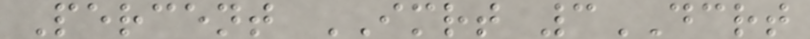Percent IMRT 3DCRT
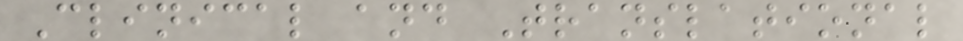Clinical and Translational
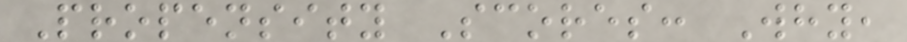Propensity Scores: Why,
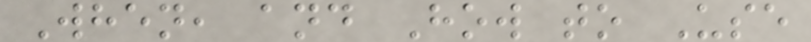When, and How to Use
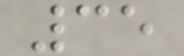35
